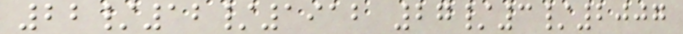22/12/1912 27/3/2007
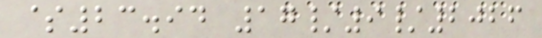$23.94 17/9/2026
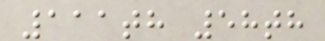111th 58th
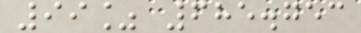99% 685.753
